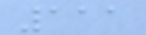111
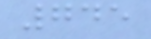745
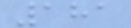181
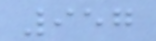957
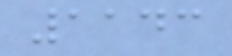1143
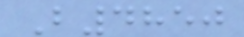B4850
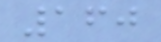160
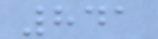841
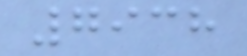7938
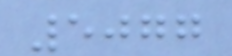5077
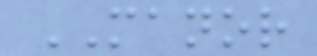MANOR
